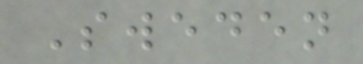Sweden
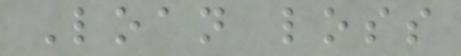Loan loss
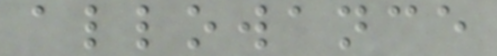allowance
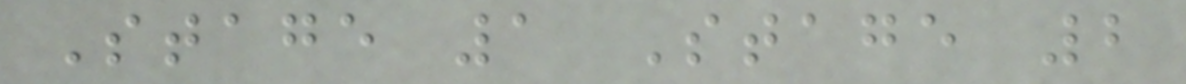Stage 1 Stage 2
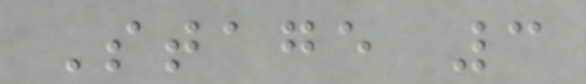Stage 3
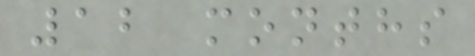12 months
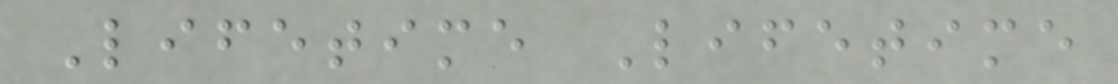Lifetime Lifetime
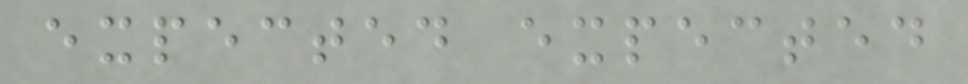expected expected
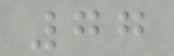77
